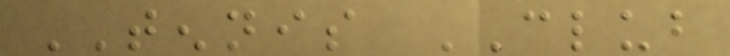TENNIS CLUB
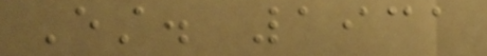Est. 1931
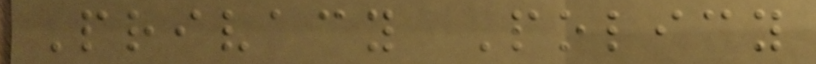Privacy Policy
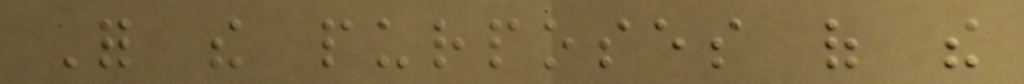For the purposes of the
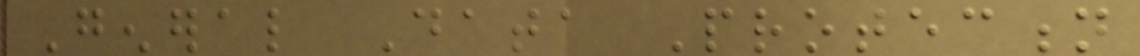General Data Protection
